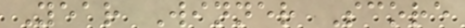Year Winner Score
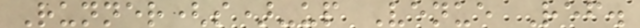Runner(s)-up Venue Ref.
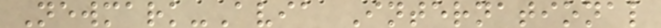Newmark-Avia International
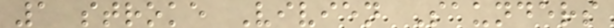1 stroke Vivien Saunders
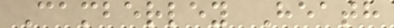Camberley Heath
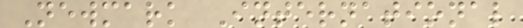Newmark International
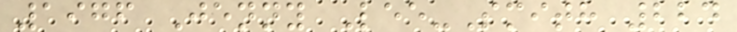1976 Jenny Lee-Smith 224
